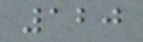120
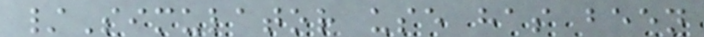/Simulator use has been
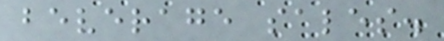beverage sales.
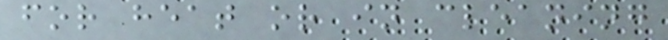for heat or in cleaning
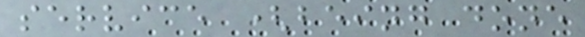service (being done
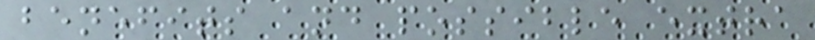benefits and possible extra
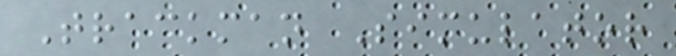Trackman Simulator
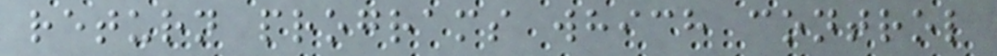return programs which control
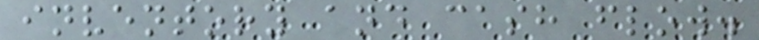inventory and cash flow.
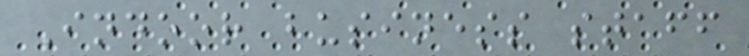Indoor business staff
